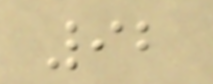92
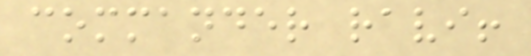commander ravi!
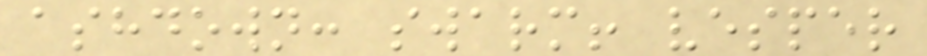ashdown: swarm! vesper
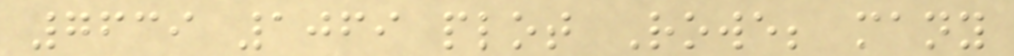7639 1069 plot Rowe; many
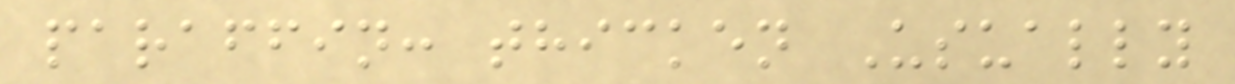paraffin: thicken Usually
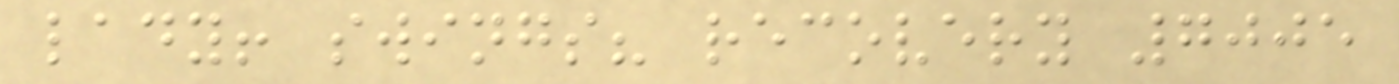lady! swings? recovery 7005
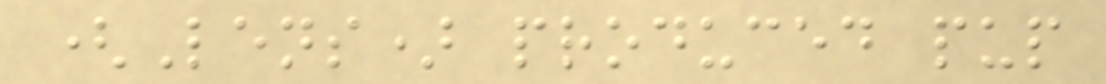(Lens) produced pup
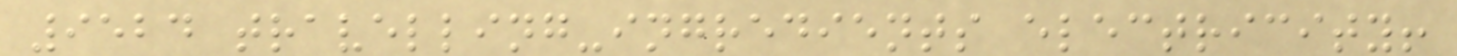9524 travelling-ingredients electricity!
